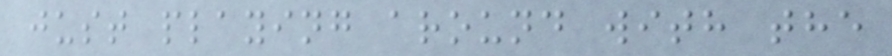just playing around with the
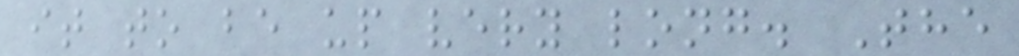it to be up very long. The
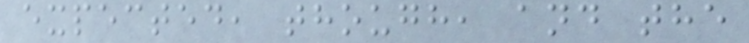expected, though, and the
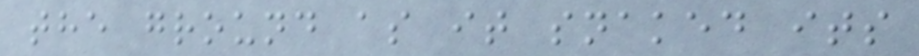the ground as it snaked its
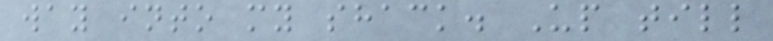way into my shack. Up till
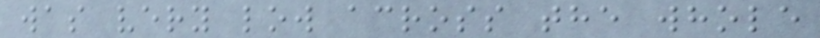was very low across the whole
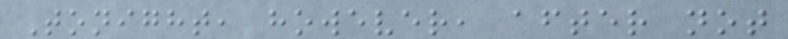Tonight, however, after not
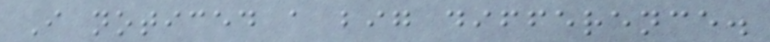I noticed a big difference.
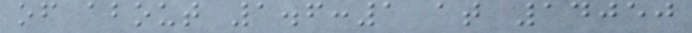of about 1.6:1 at 14050
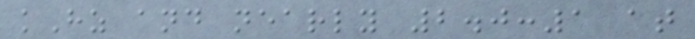kHz and nearly 2.0:1 at
